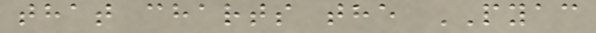that charts the PYAC
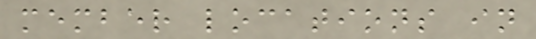member locations in
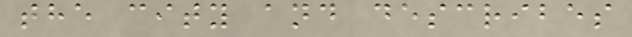the city and describes
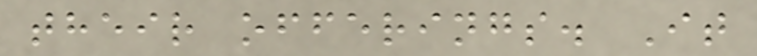their offerings. It
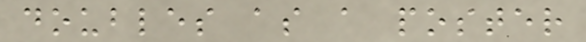doubles as a poster
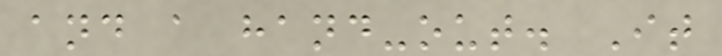and a hand-out. It
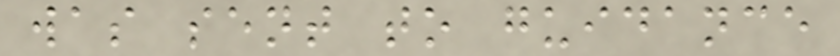was sent to guidance
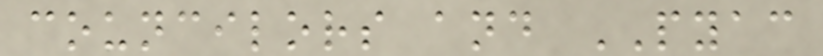councilors and PYAC
